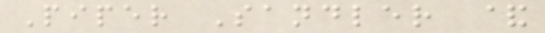Piper Sandler &
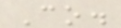Co.
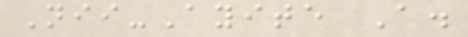Nii-Ayite A.
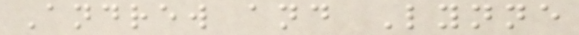Andrew and Lynne
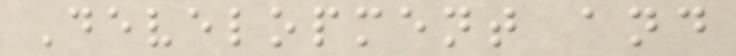Development and
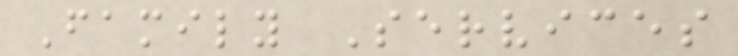Family Services
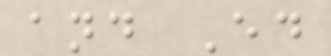and Ed
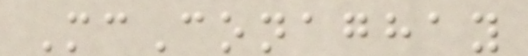McConaghay
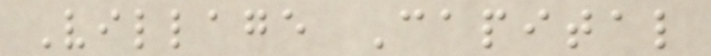Village Capital
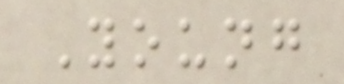Young
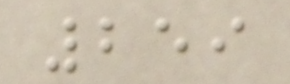259
